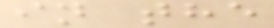in the
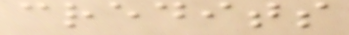credits
